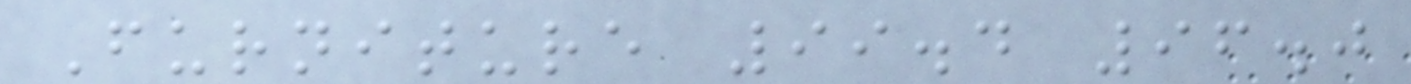Furniture 99.4 96.0
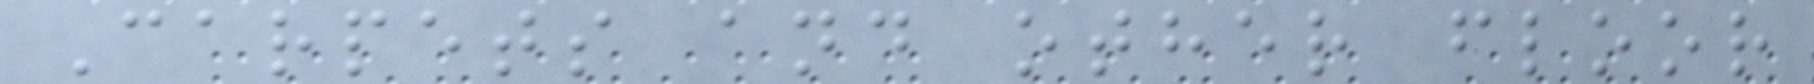Carpets and other floor
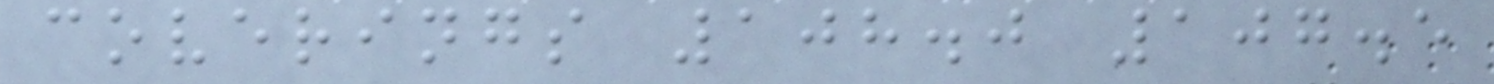coverings 108.0 107.5
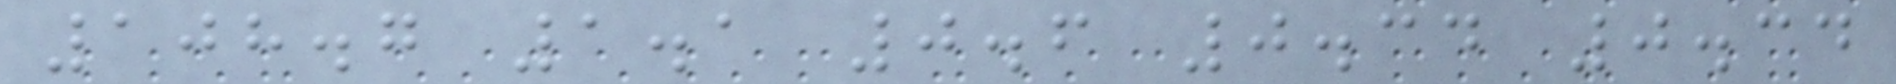108.7 1.1 0.6 0.34 0.34
